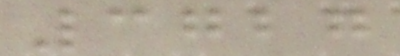3727
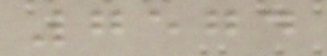7574
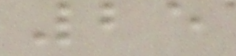25
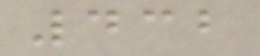432
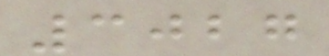3027
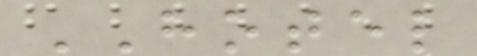HOTEL
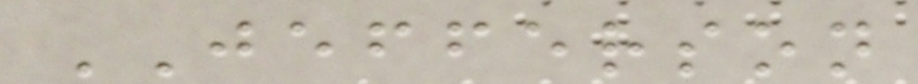JEFFERSON
